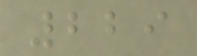229
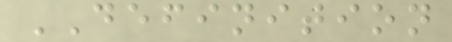DEFINITION
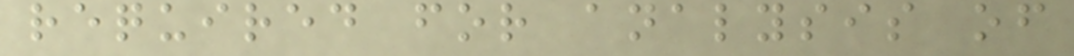required for analysis of
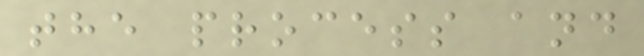the process and
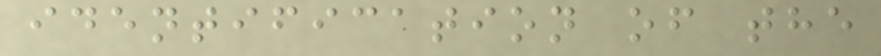identification of the
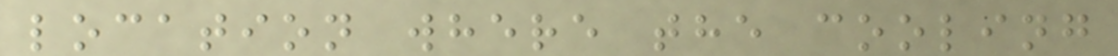location where the cooling
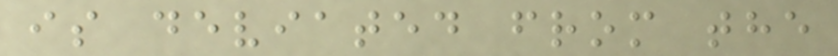is deviated from the
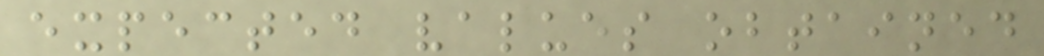expected values obtained
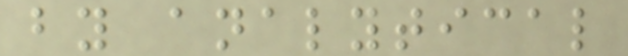by analytical
